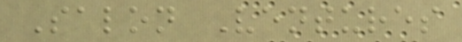Salon Ventures
